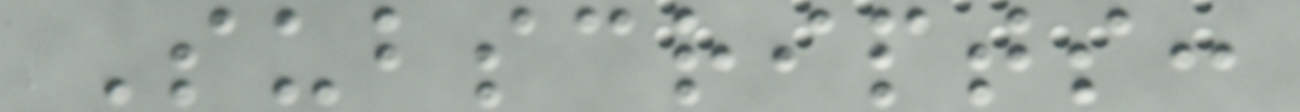Subscripts:
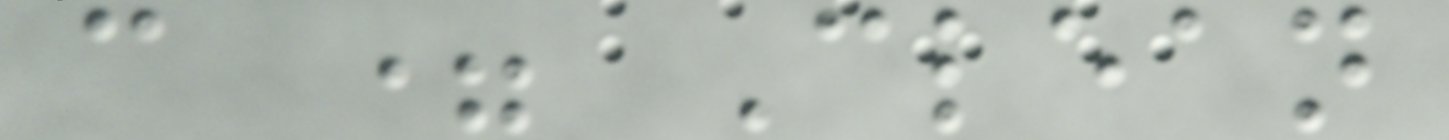c = Clean
